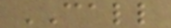CALL
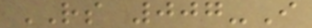RS 007-I
